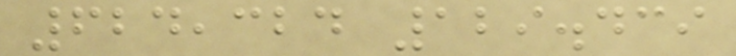624,324 129.439
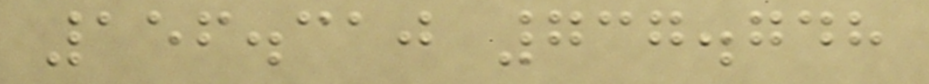156.310 737.748
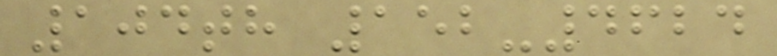104th 152-4624
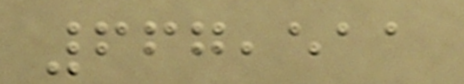667,511
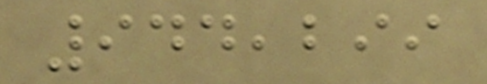944,299
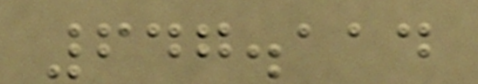647.114
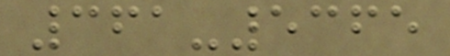361-5365
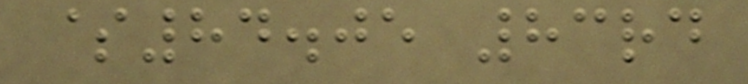$84.05 83rd
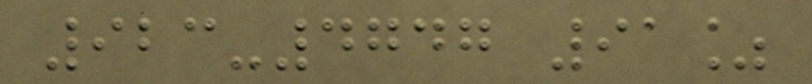923-4747 91%
